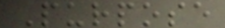Purpose
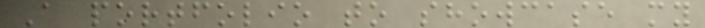A portfolio to showcase my
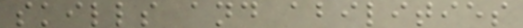skills and abilities
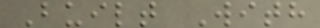Built With
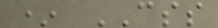* CSS
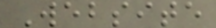Website
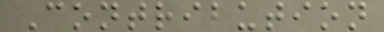Contribution
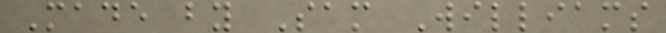Made by Sam Williams
